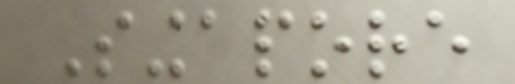Singapore
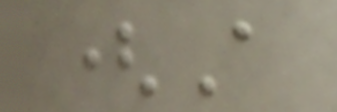(A
